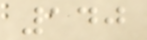140
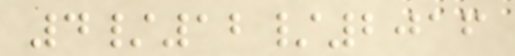4/12/2016
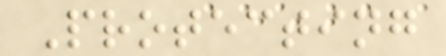Protecting
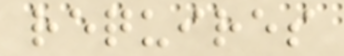requires
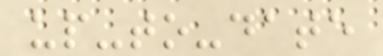up-to-date
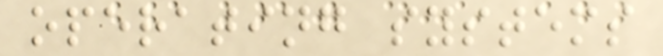operating systems
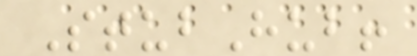StubHub!
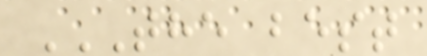THE BEST
